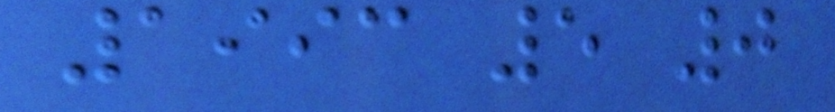1993 5 0
